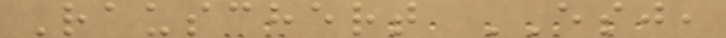Rauschert ESJ,
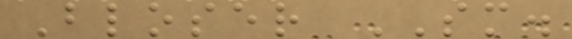Bloser SM.
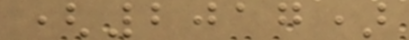(2017)
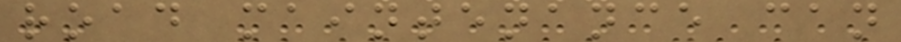road maintenance can
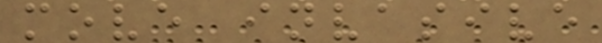move invasive
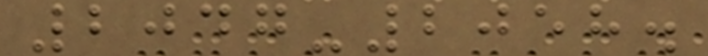2047-2058.
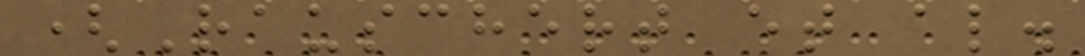(Rauschert et al.
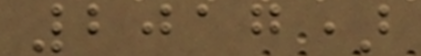2017)
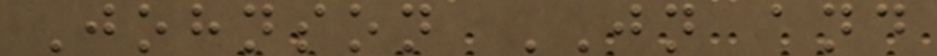Johnson JN and
